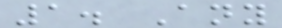1. Any
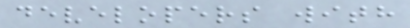developers with
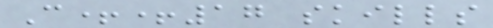C++17 skills
